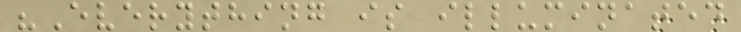"Everything is illuminated
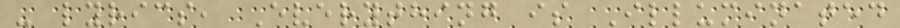- lyrics, Everything is Illuminated
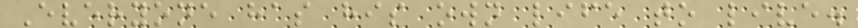Everyone has his own life to live.
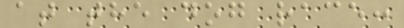at the dog race:
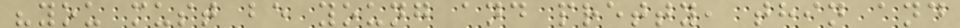"you must be young and pretty, thin and
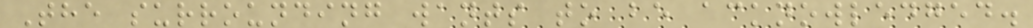The surrounding wants to be acknowledged.
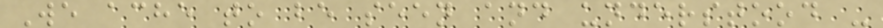We ache to be seen and understood -
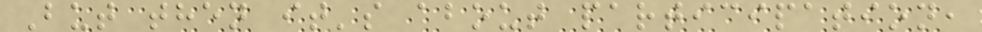But then it's about participation,
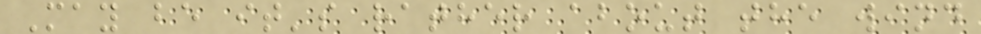May be it's rather about the wind
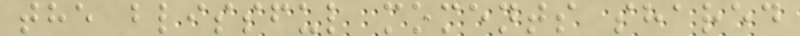the blissful moments shared
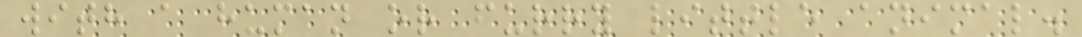with a human or furry little animal.
